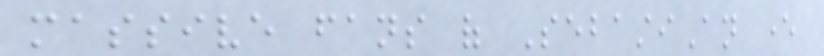massive fans of SebastiAn ever
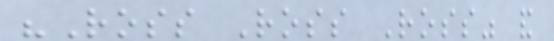"Ross Ross Ross" and
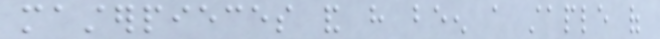masterpieces and have been a staple of
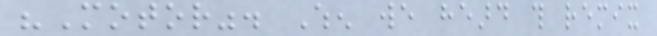"Motor". When we heard this remix
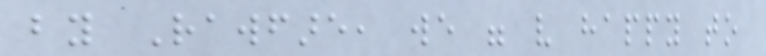by Rawfare, we were very happy to
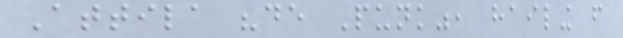Attila "de Punk", hailing from
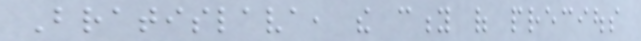Bratislava, the city of precious
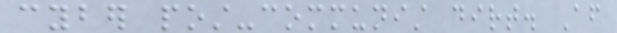cyber post-communist dirt. After
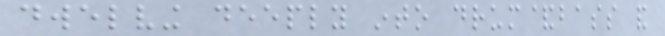dwelving deeply into drum&bass and
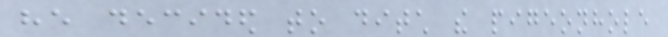he decided to ditch the pigeonhole
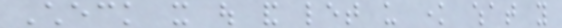Check it out and let us know what you
